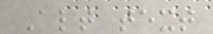Alt text
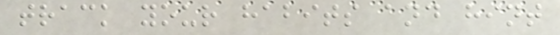track your habits and hint
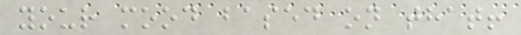your mood based on that!
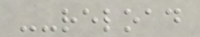--reload
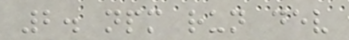2. npm run dev
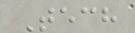Tech
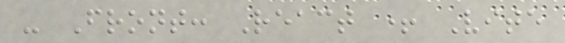- Front: React + Vite
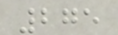275
